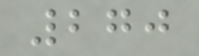270
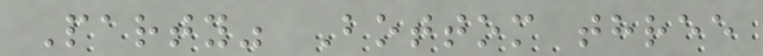Party" Bottom three
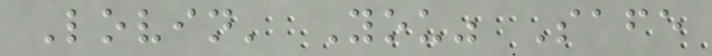Lovin' You" Safe
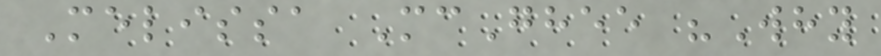Melissa McGhee "Why
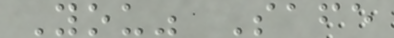You" Safe
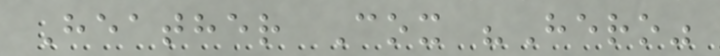Heather Cox "Hero"
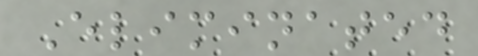Eliminated
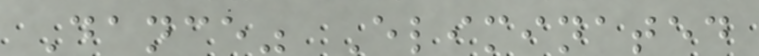Dance" Eliminated
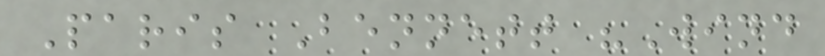Paris Bennett "Wind
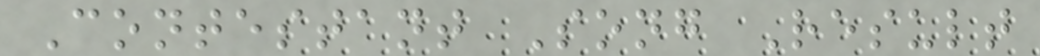Contestant Song Result
